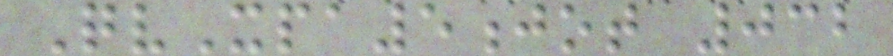QvXpa5jot 032
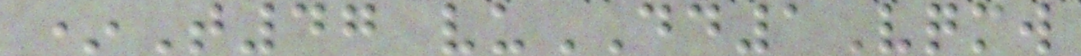*T47 vuDD1Vqmw
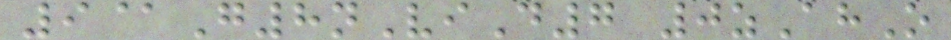9@G8nViD7 0zAhO
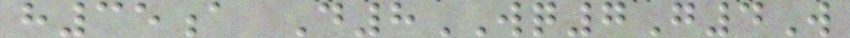h35a D8WQ7G4W
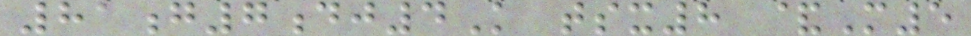81g7dj4K tsx8 &M5
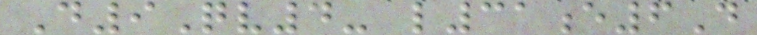D9Qv4- l31e6D
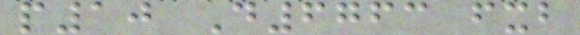p10 D6763 fxb
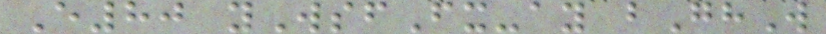E80 yWsfFx-ay bGhW
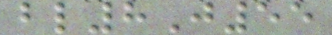bl8J55
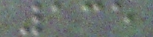135
